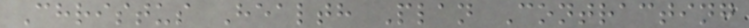Christus Health Plan Contracting
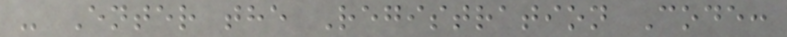- Enter the Registration Code:
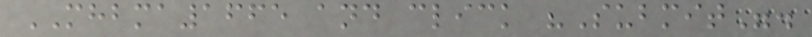MHBMA1665 and click "Submit".
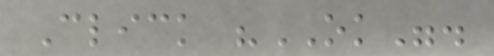Click "OK".
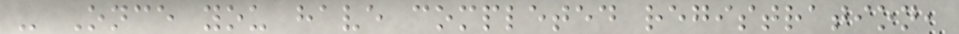- Once you have completed registration,
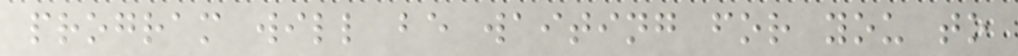program will be waiting for you to
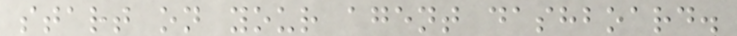start on your agent dashboard.
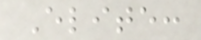Elite:
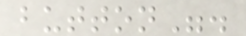button".
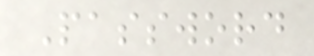Password
